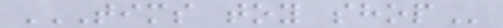TIMS TOY SHOP
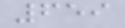659
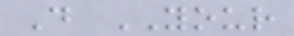D YOUR
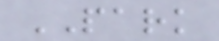PARK
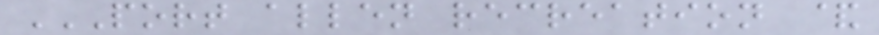PORT ALLEN RECREATION &
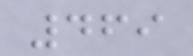469
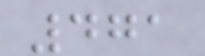471
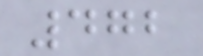472
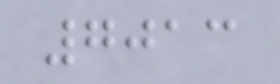7013
